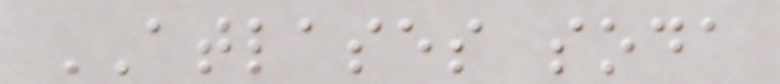ATLASES soda
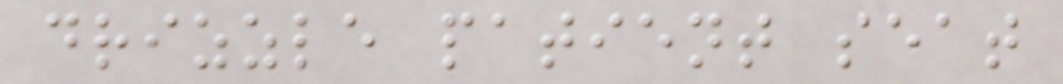drizzle patient seat
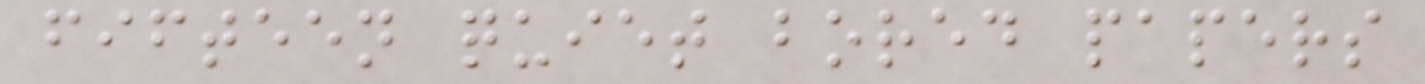fifteen quiet bored papers
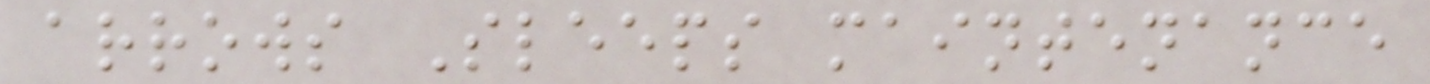arrows Sleeps maintenance
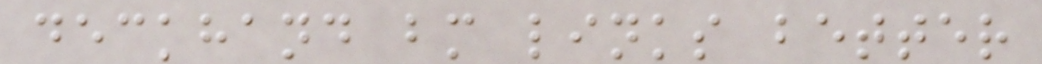deckhand bm links better
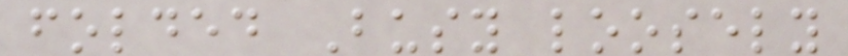folded Busy loosely
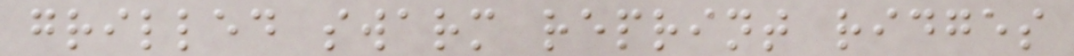grilled swarm reprint ridges
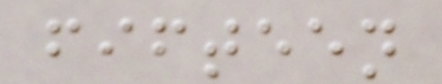fifteen
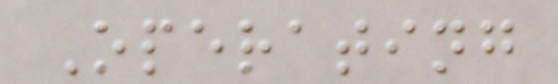Operating
